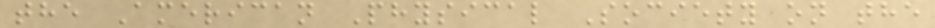the American Physical Society on the
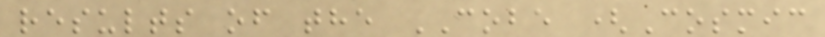results of the COBE (Cosmic
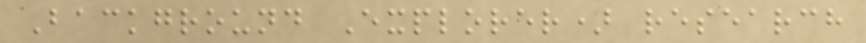Background Explorer) research
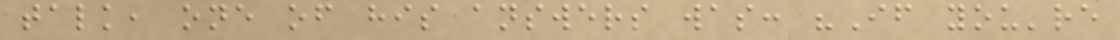talk, one of his answers was: "If you're
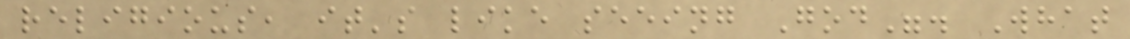religious, it's like seeing God". What
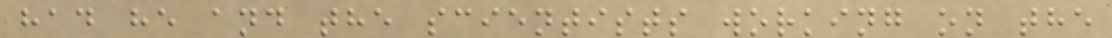had he and the scientists working on the
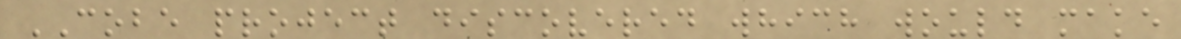COBE project discovered which would make
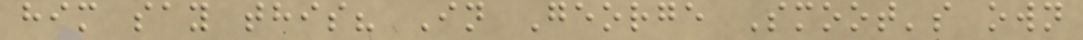him say this? In George Smoot's own
